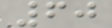60
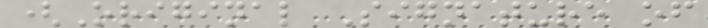(Original Signature of
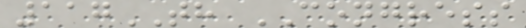117TH CONGRESS
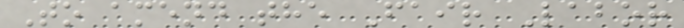To amend the Fair Labor
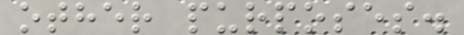other purposes.
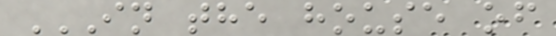IN THE HOUSE OF
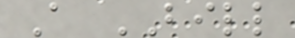A BILL
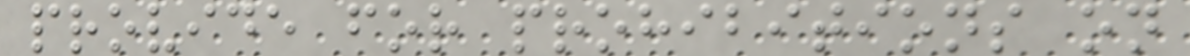provide for prohibitions on
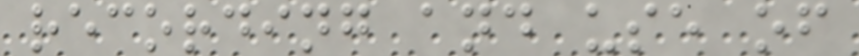recording and use of
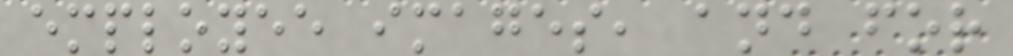employee images, and for
